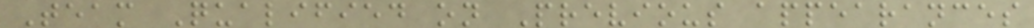Team Qualified on Previous appearances
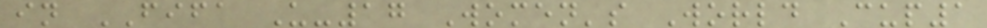in FIFA U-17 Women's World Cup1
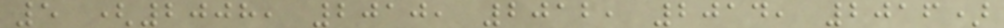5 (2008, 2010, 2012, 2014, 2016)
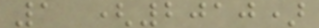1 (2010)
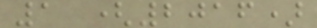1 (2016)
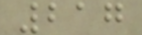217
